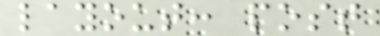layout: post
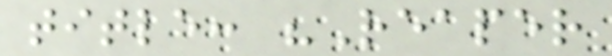title: "Reaper
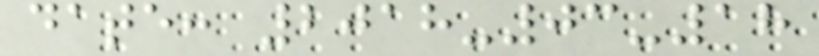date: 2018-03-18
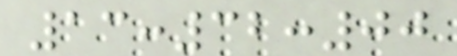13:32:00
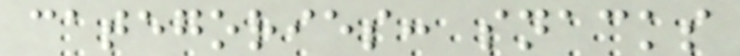categories: snacks
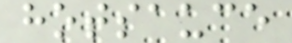hotsauce
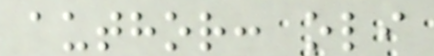author: oli
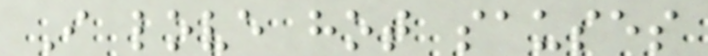I love hot sauses
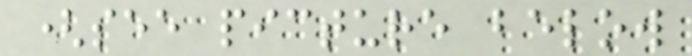(see picture below
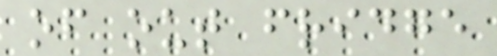of out fridge
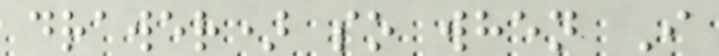drawer) so when I
